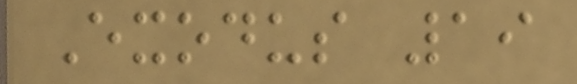Exodus 19
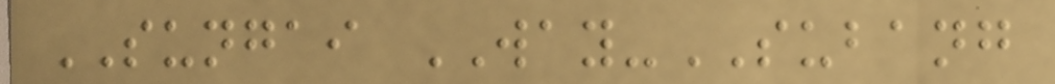SUNGAI WAY-SUBANG
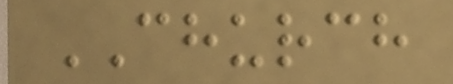CHURCH
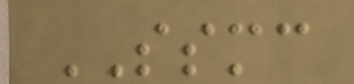SSMC
